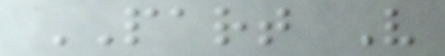PART V
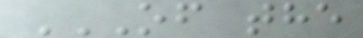OF THE
